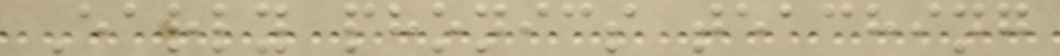Early phonics teaching
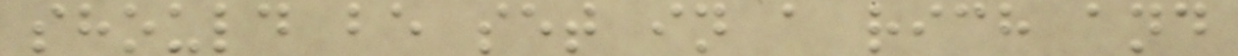should be set in a rich and
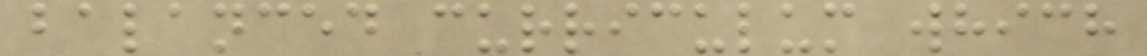balanced curriculum which
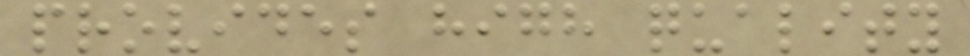provides high quality
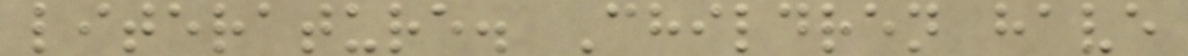literature. Children have
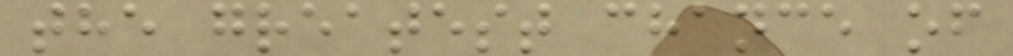the greatest chance of
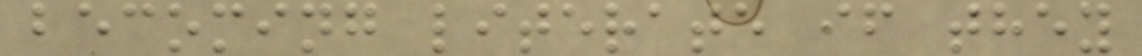becoming literate if they
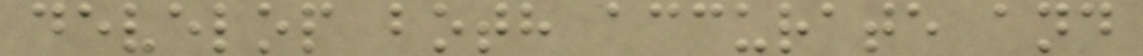develop both accurate and
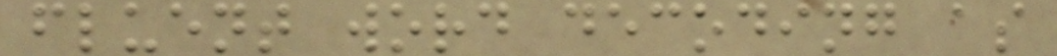fluent word decoding as
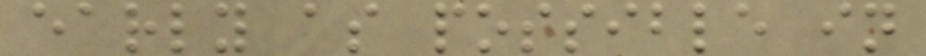early as possible in
